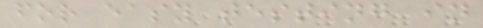for easy testing in
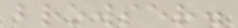browser.
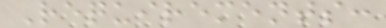Requirements:
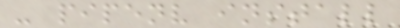- pipenv install
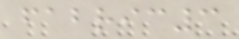fabric3
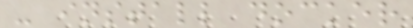- install docker
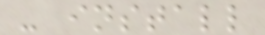- install
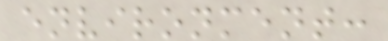environment:
